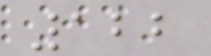122
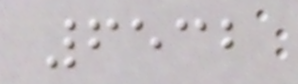6532
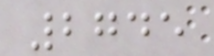2745
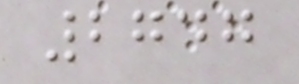2747
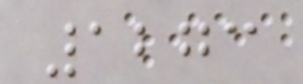1273
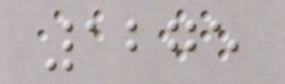1275
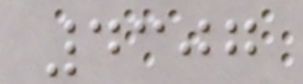4307
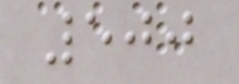500
